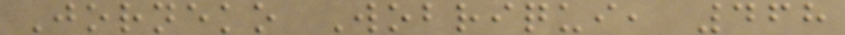Jorneko Wobriqui, 468
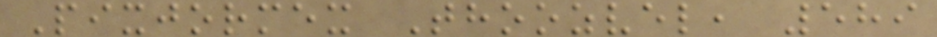Pixjormex Thoozvel, 589
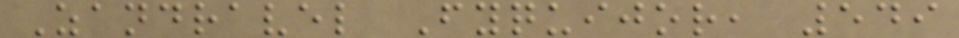Zandravel Fyquijor, 549
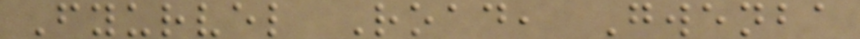Fyurvel Road, Gwenba
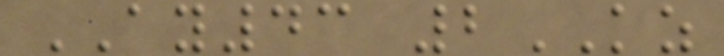AY43 2KZ
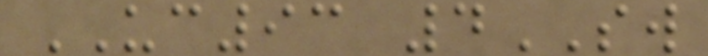UC93 4SW
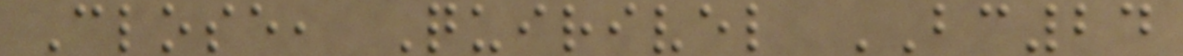Close, Quirivel BC24
